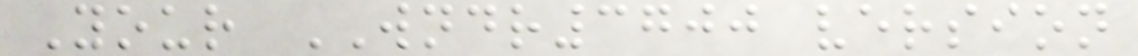Your WNDR3700 version
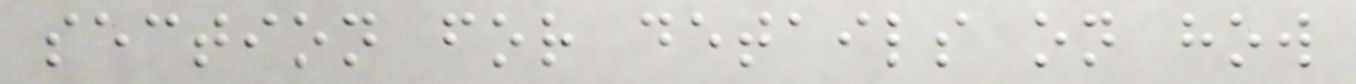section for details on how
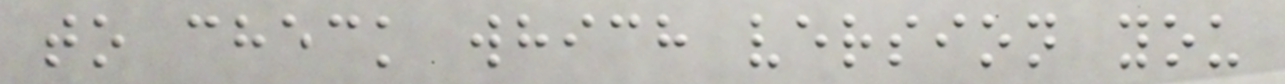to check which version you
